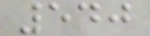540
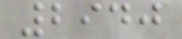2940
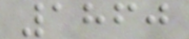1860
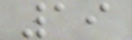19
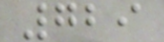729
